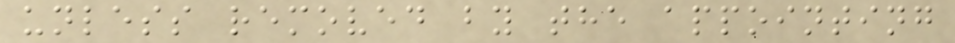unless removed by the appointing
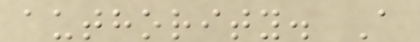authority. A
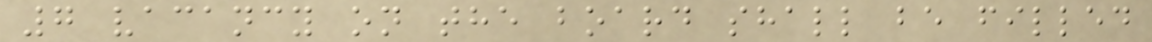7 vacancy on the board shall be filled
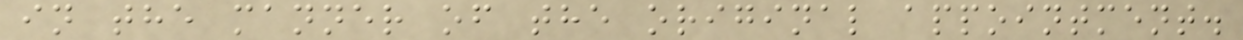in the manner of the original appointment.
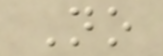No
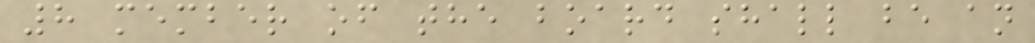8 member of the board shall be an
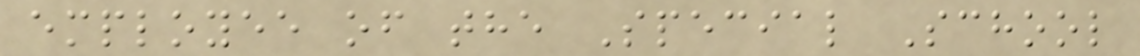employee of the Special School
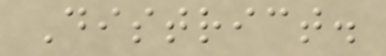District.
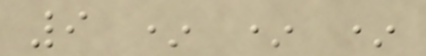9 * * *
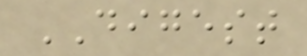DIGEST
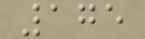175
